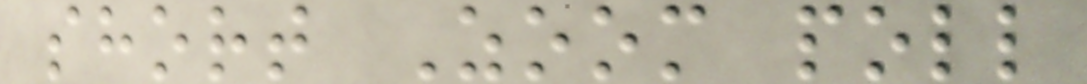short Zoom poll
